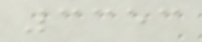3353
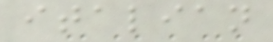italian
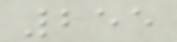255
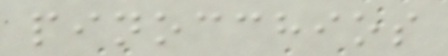pinocchios
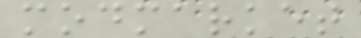modmarket
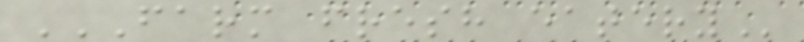FARM FRESH EATERY
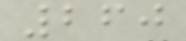260
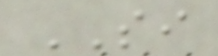SI
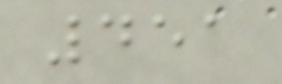451
